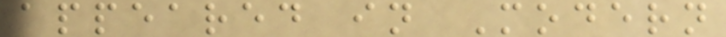appeared in Modern
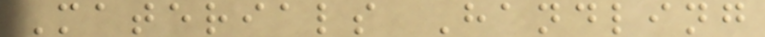Materials Handling
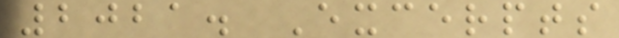2021. Excerpts
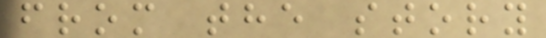from the story
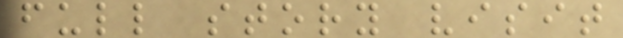full story visit
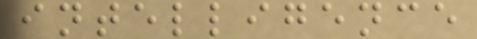intelligence
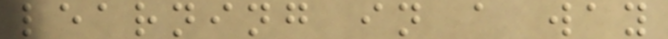learning in a way
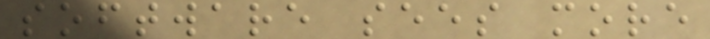software sees more
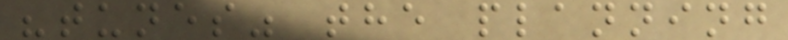"tunes" the planning
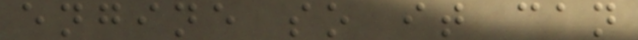engine so it can
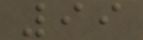99
